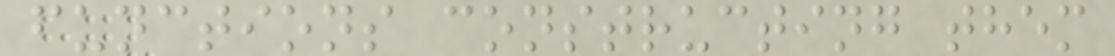functions constructing them
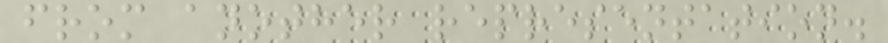from another representation.
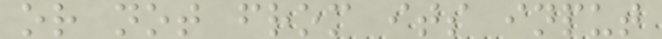or not from its input
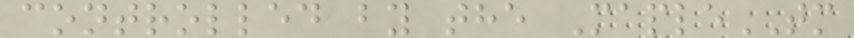controlled by the MapleTM
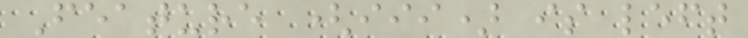Feature (iii) is left
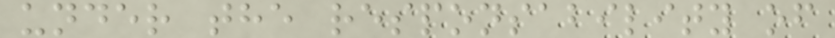under the responsability of
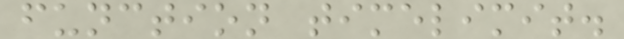function timelimit.
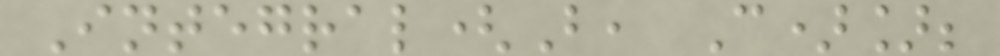Integral(B, C)];
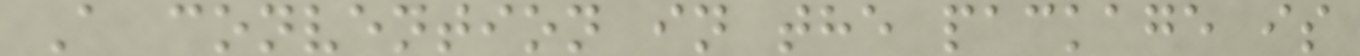A convention in the package is
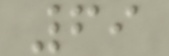69
